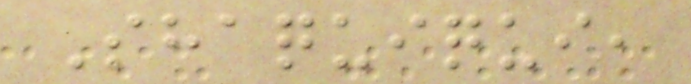Shaquiqui,
